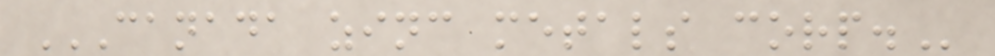CANADA ZINC METALS CORP.
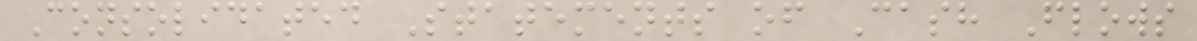Consolidated Statements of Cash Flows
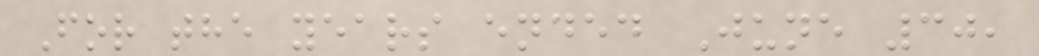For the years ended June 30,
